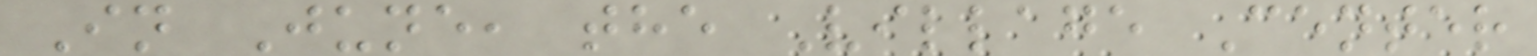In June, the Village Center
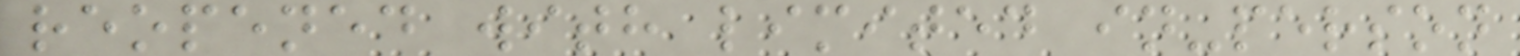reopened with limited in-person
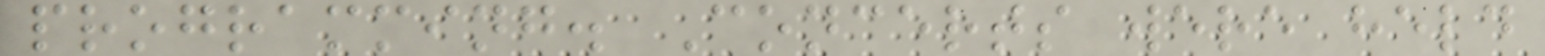programming. Concerts were held
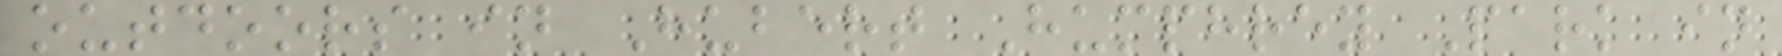outdoors in Hubert Humphrey Park in
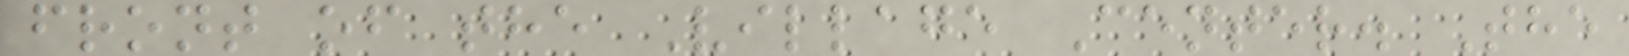front of the Village Center. The
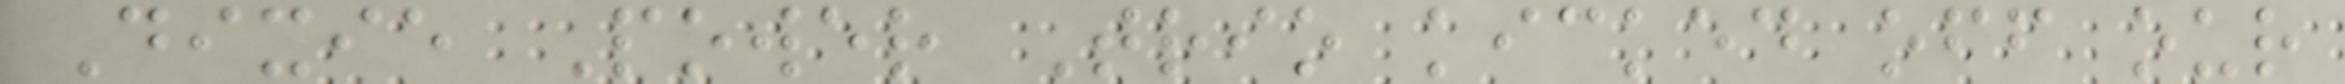Dixie Power Trio kicked off our
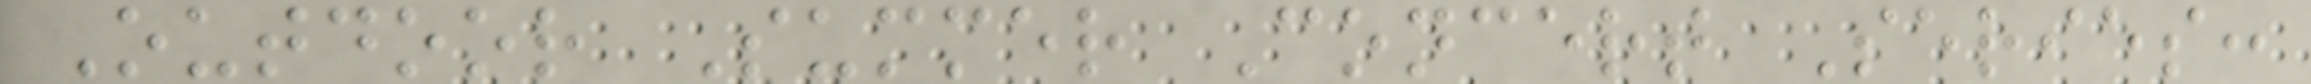Outdoor Summer Concert Series:
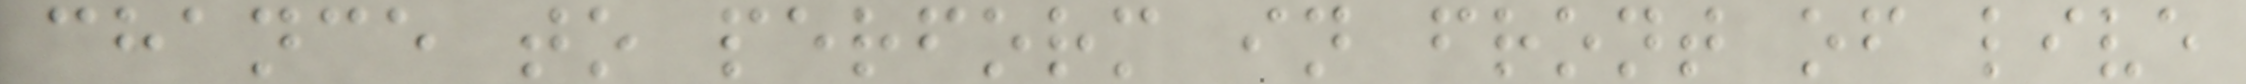chance to perform in front of live
